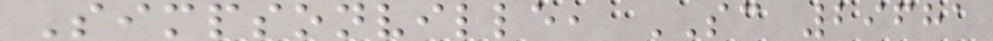Simpsonville, SC 29681
